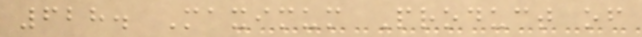628. Maximum Product of
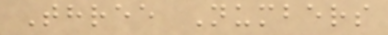Three Numbers
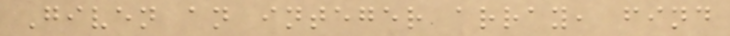Given an integer array, find
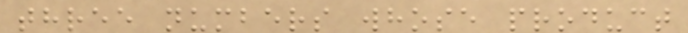three numbers whose product
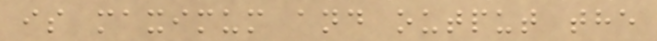is maximum and output the
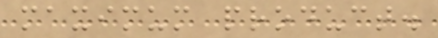maximum product.
